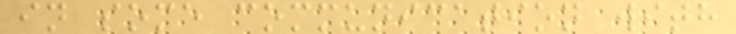in some communication with
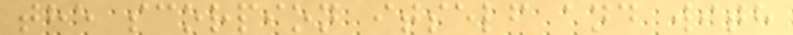the scorpion itself and with
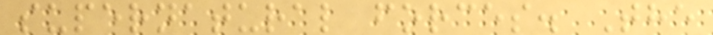supernatural forces. The
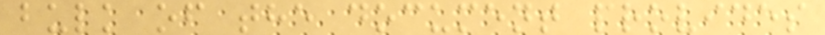bulk of the document provides
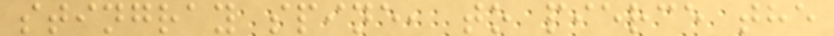stingray spine, to pierce the
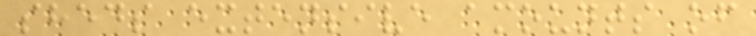sheds extensive amounts of
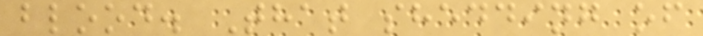blood. That shedding of
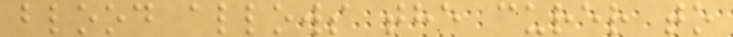blood allows the curer to
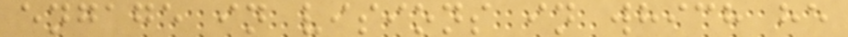engage in visions in which he
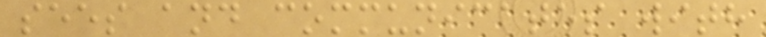sees and communicates with
